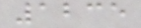1235
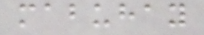mabuhay
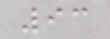93
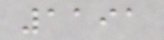1191
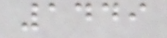1449
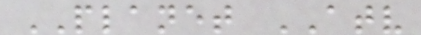PLANET ATV
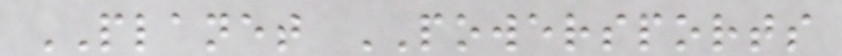PLANET POWERSPORTS
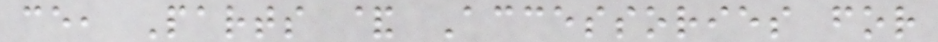ce, Parts & Accessories for
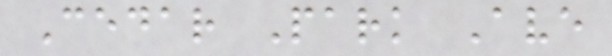Cedar Park Ave
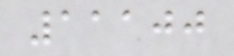11100
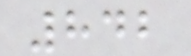842
